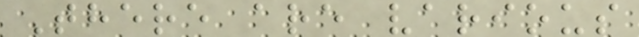There are various
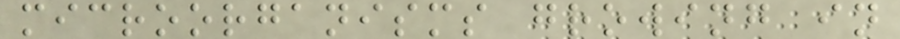microorganisms growing in
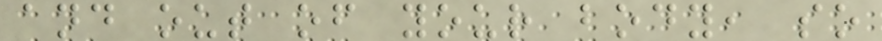and out of your body, so
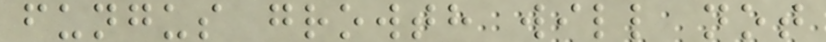fungus growth will not
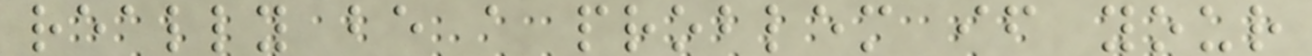really be a problem if your
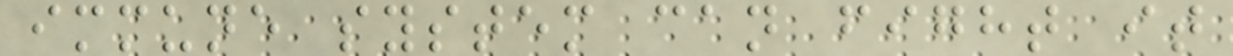immune system can fight it
